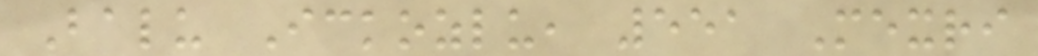Balu Ickozlu, 551 Mexri
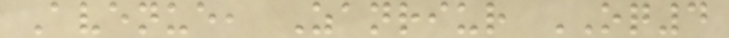Avenue, Zanriur OQ4
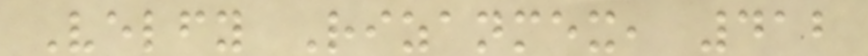Velfy Rizanmex, 412
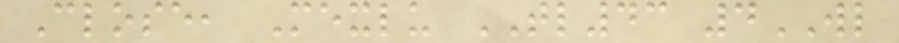Close, Mexlu TL43 4WL
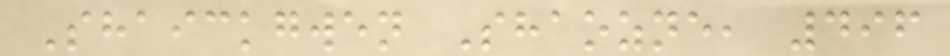Shaickgwen Shaozne, 496
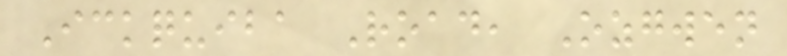Ickquiba Road, Ozgwen
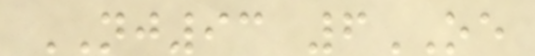NJ93 6OE
